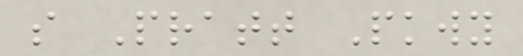s Pratt Pkwy
